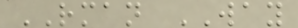RMAN WAY
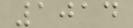1014
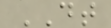DT
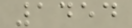1454
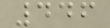446
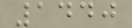1440
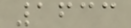1633
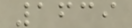1639
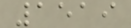1519
